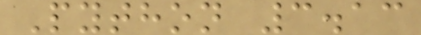Python 3.13
